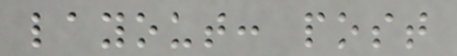layout: post
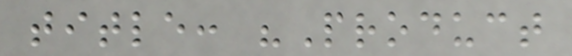title: "Product
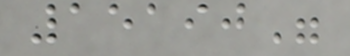15190"
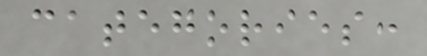categories:
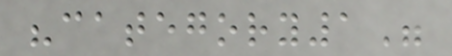"category1"
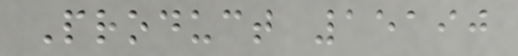Product 15190
